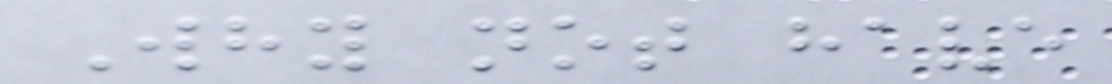Why not have
